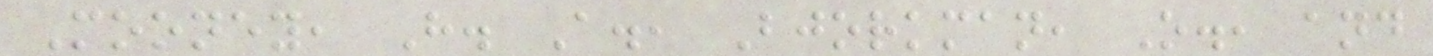Mooney, H. A., Bjorkman, O., and
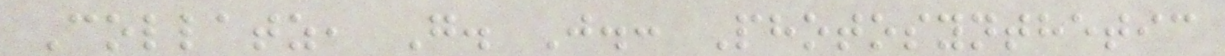Collatz, G. J.: Photosynthetic
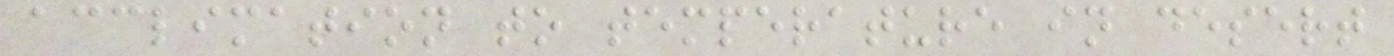acclimation to temperature in desert
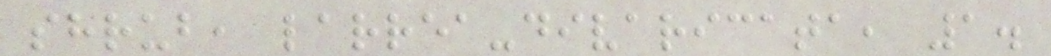shrub, larrea-divaricata, 1.
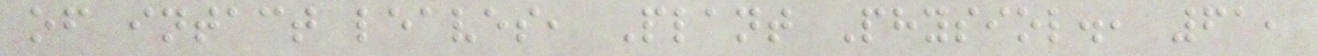of intact leaves, Plant Physiol., 61,
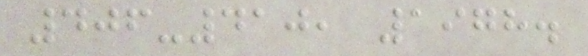406-410, 1978.
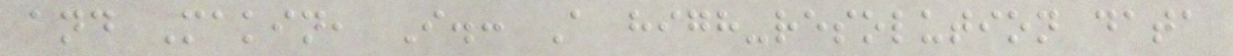and Makin, I.: A high-resolution data
